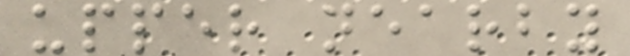upper nearby
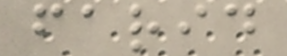farid
